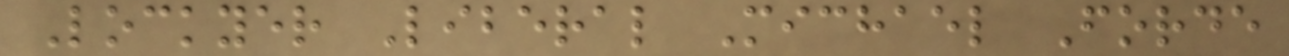Lockyer Liberal Michael Forde
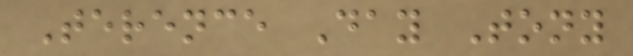Terence Day Tony
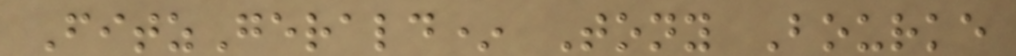FitzGerald* Tony Bourke
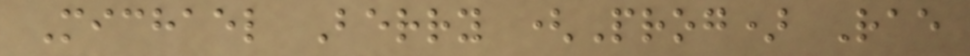Michael Berry (Prog) Rae
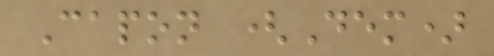Capon (Dem)
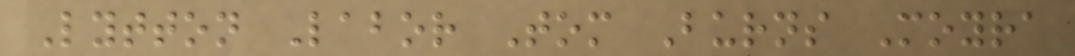Lytton Labor Tom Burns Moyra
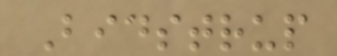Bidstrup
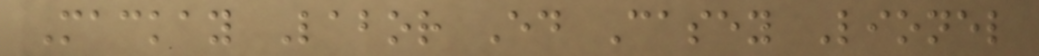Mackay Labor Ed Casey Lionel
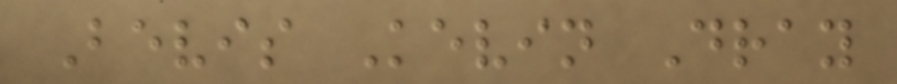Bevis Kevin Dray
